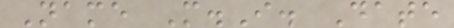Name M.I. Date
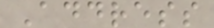Address
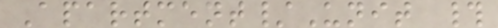Apartment/Unit #
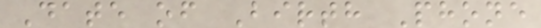Date of Birth Phone
